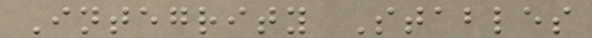Integrity Stables
